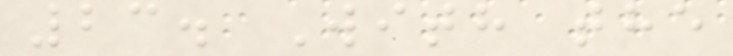23. With the
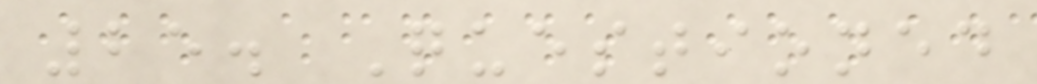25. Questioned
